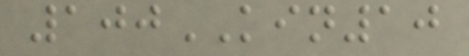100KIN10
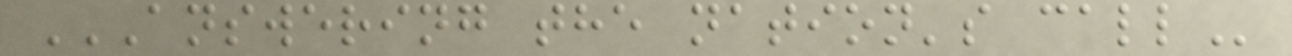ANSWERING THE NATION'S CALL
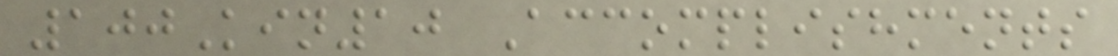100Kin10 Accomplishments
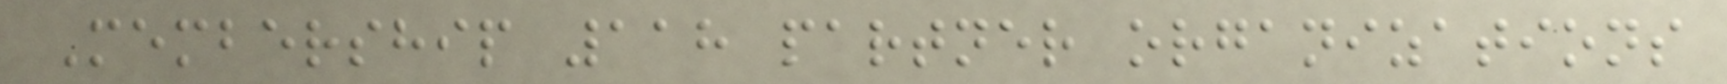Membership 118 partner organizations
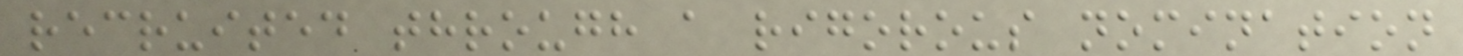recruited through a rigorous nomination
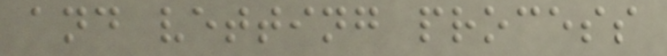and vetting process
